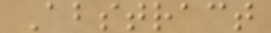Abstract
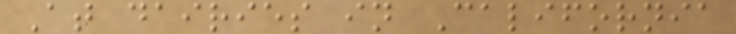At dairies in California
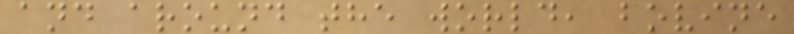and around the world, bovine
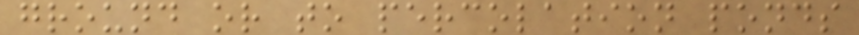ground or to percolation ponds
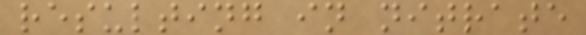resulting in nitrate
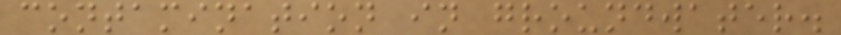contamination in groundwater.
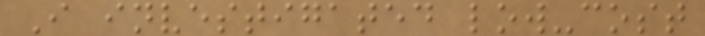I investigated low-cost
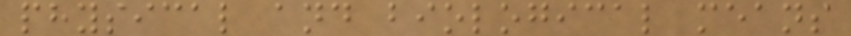physical and biological means
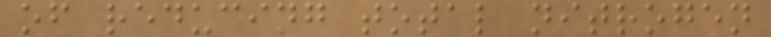of reducing total nitrogen
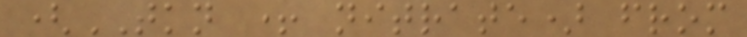(TKN + nitrate) from
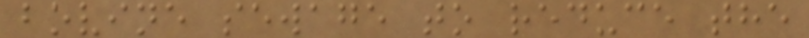bovine sewage to reduce the
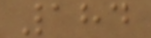184
